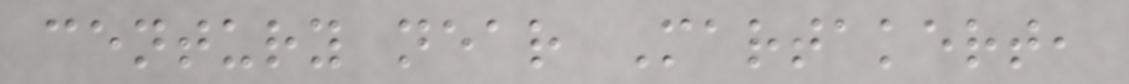century near Martakert,
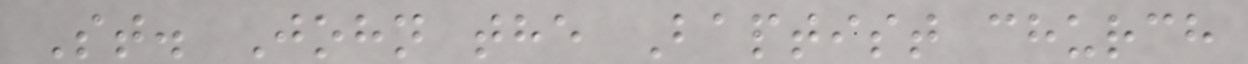St. John the Baptist church
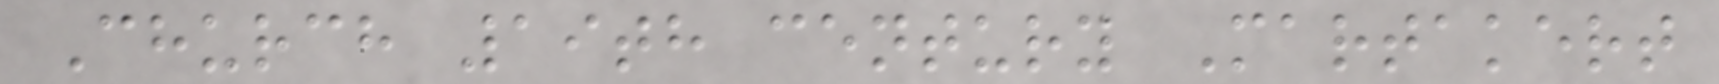Church 19th century Martakert
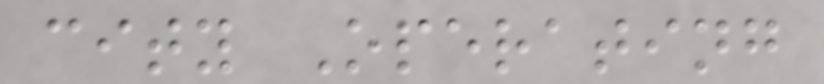city Operating
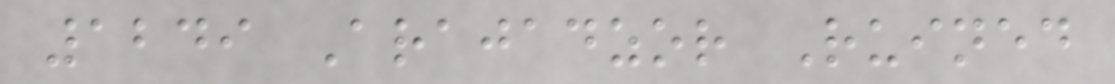1249 Arajadzor Ruined
